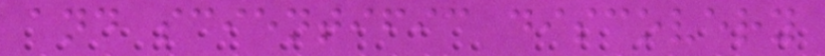and scientific discovery
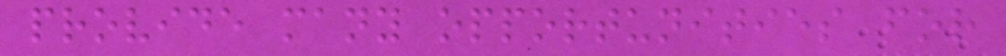provide many opportunities for
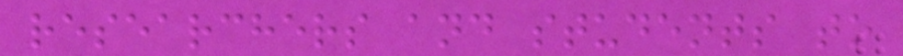researchers and students to
